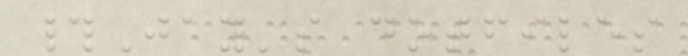#Jay's dotfiles
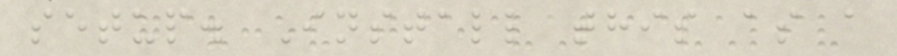setup. Install this as a
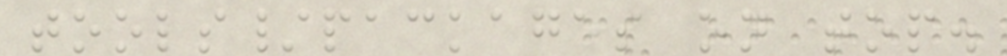tools/packages on top.
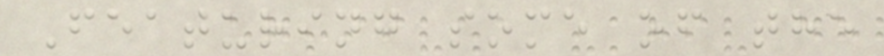Featuring some of the
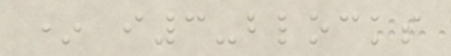* i3-blocks
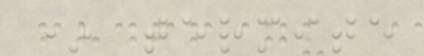* termite
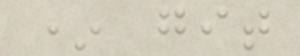* git
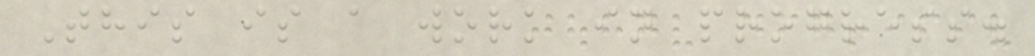This is a work in progress.
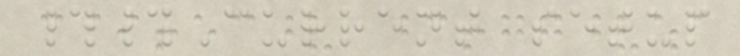##Current setup
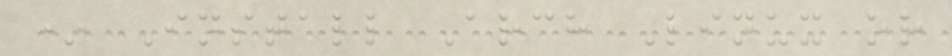* Install Arch Linux or
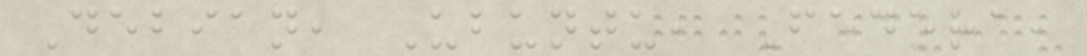Debian, Ubuntu, Fedora,
